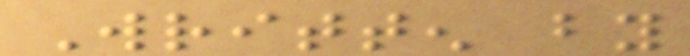Written by
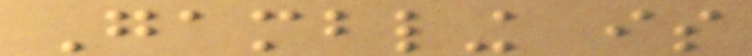Gambling is
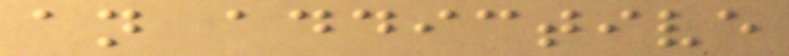an addictive
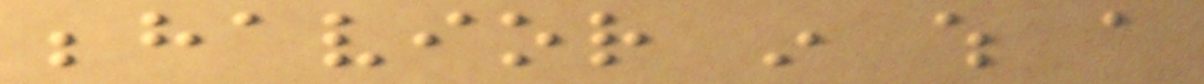behavior in which a
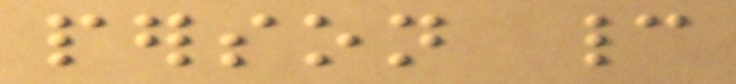person cannot
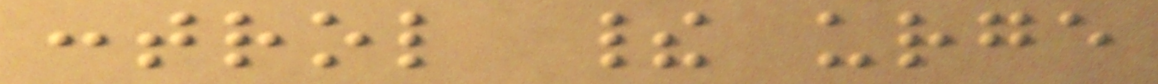control their urge
